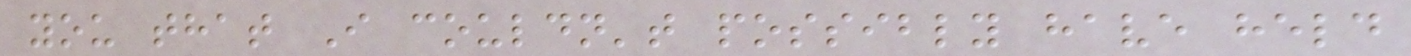you that I couldn't possibly have held
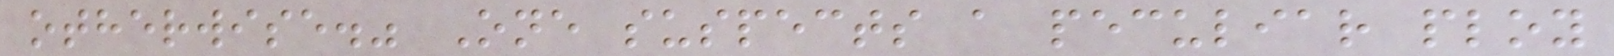otherwise." One suspects a peculiar ploy
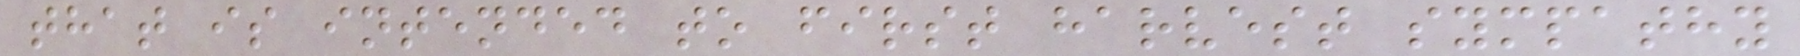that is intended to first harvest sympathy
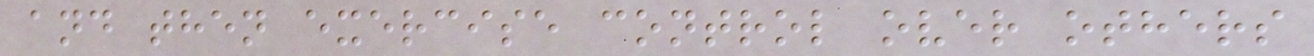and then exercise control over others
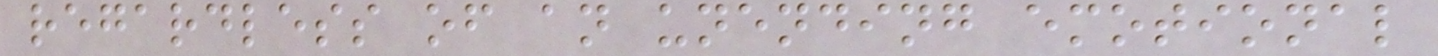regardless of an unending emotional
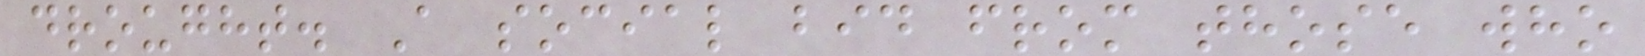drought. A social bid from those who
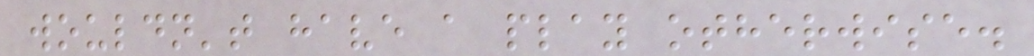wouldn't have a play otherwise.
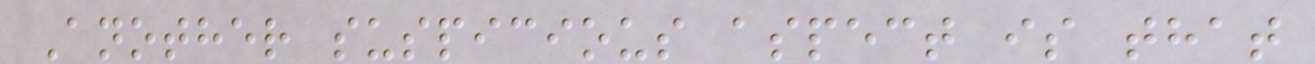Another suspicious aspect is that
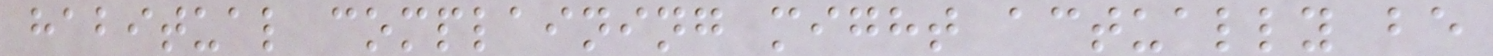habitual complaining might actually be
